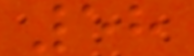58
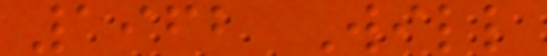1962 Will
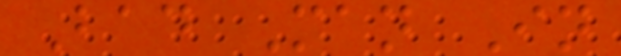Bad Man In
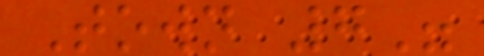Town 7"
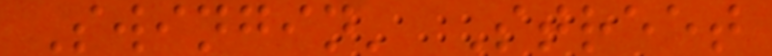Swingin' Street
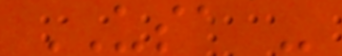USA -
